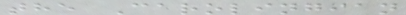the Carolingian
